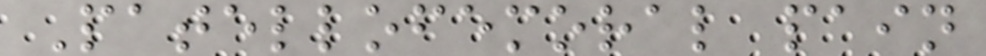Patellofemoral pain
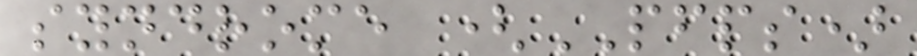syndrome (PFPS)
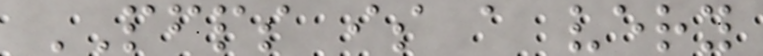PFPS is a very
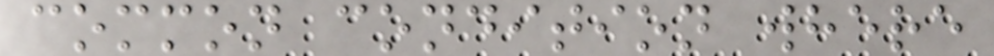common condition where
